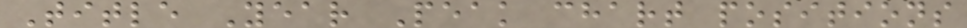Title Year Peak chart positions
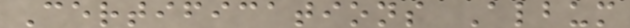Certifications Album
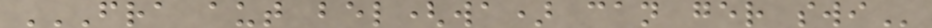FRA AUT BEL(WA) CAN GER SWI
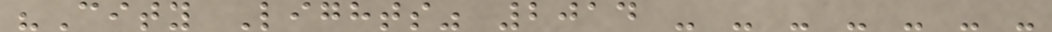"City Lights" 2014 - - - - - - -
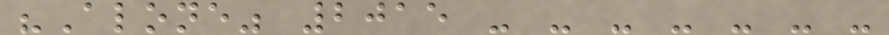"Alone" 2015 - - - - - - -
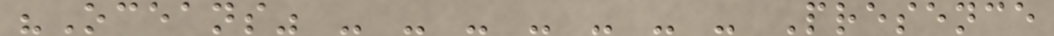"Oceans" - - - - - - - Presence
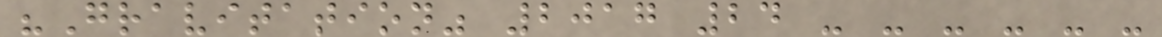"Gravitation" 2017 24 - - - - - -
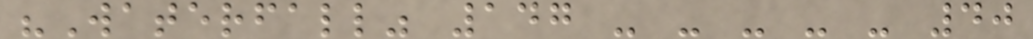"Waterfall" 147 - - - - - 40
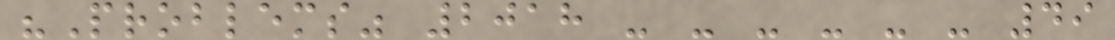"Problems" 2018 - - - - - - 49
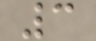3
